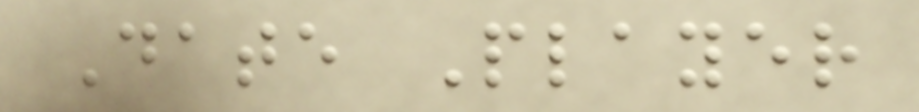Date Player
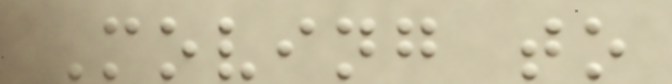Moving to
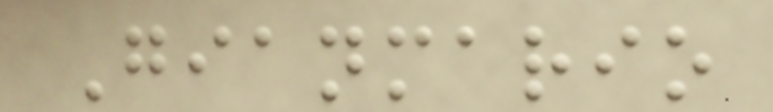Gianmario
